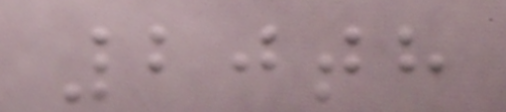20th
